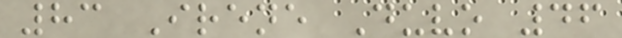83 Irene Duvo 46
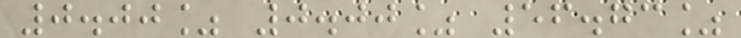0.00% 0.00% 56.73%
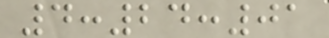4:24:01
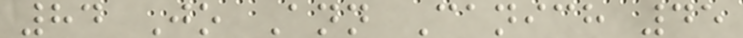84 Jo Ann Canich 45
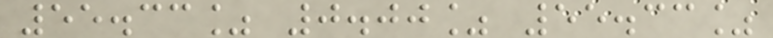55.33% 0.00% 55.33%
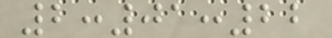2:01:22
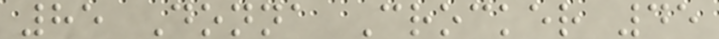85 Donna Crocker 45
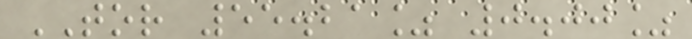TOR 55.21% 0.00%
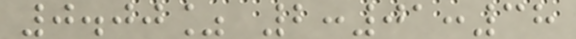0.00% 2:01:38
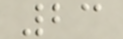23
